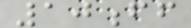10ff
